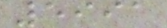5991
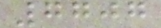7707
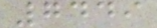7449
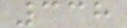338
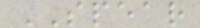SPEAR
